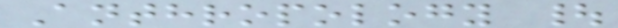Anthropology |
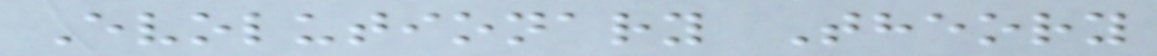Evolutionary Theory
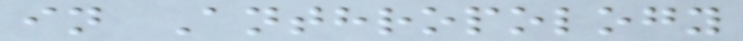in Anthropology
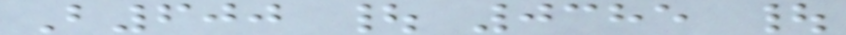B600 | 0385 |
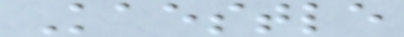Kaestle
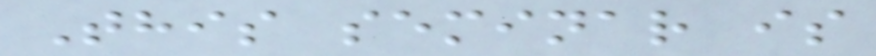This seminar is
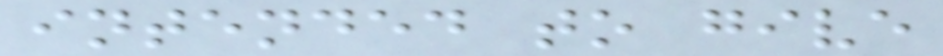intended to give
